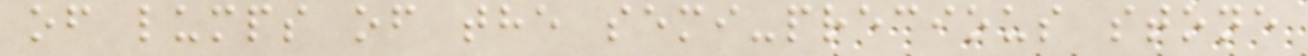of lumps of the semi-precious stone
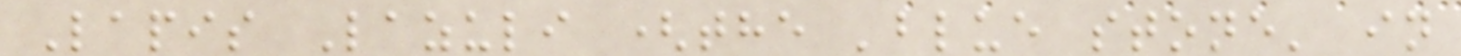Lapis Lazuli (the 'blue stone' in
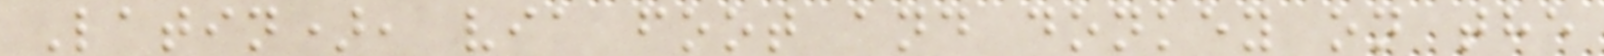Latin), via foot and donkey on the
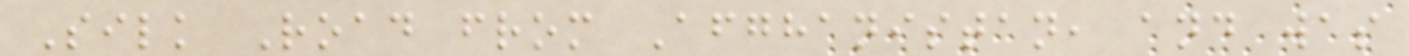Silk Road from Afghanistan, and was
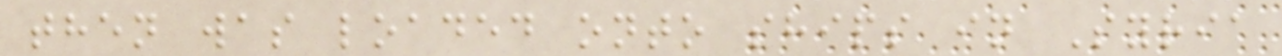then was loaded onto ships in Syria
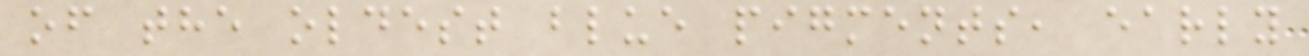of the oldest blue pigments, early
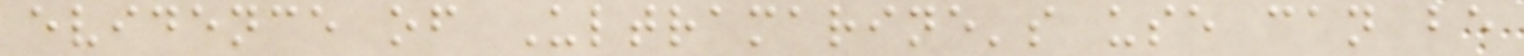evidence of Ultramarine's use can be
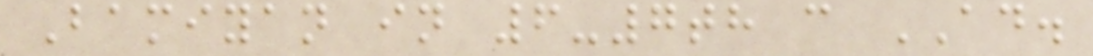Bamiyan in 6-7th c AD.
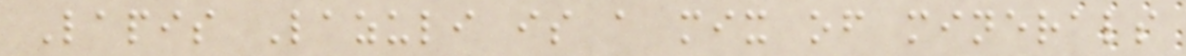Lapis Lazuli is a mix of minerals
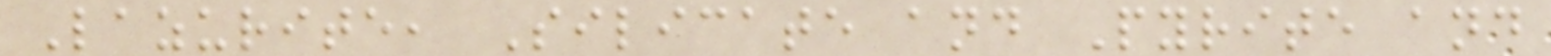Lazurite, Silicate and Pyrite and
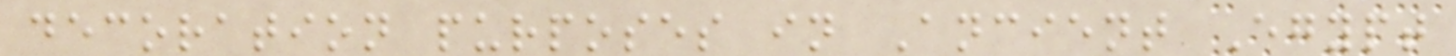decoration purposes in Ancient Egypt
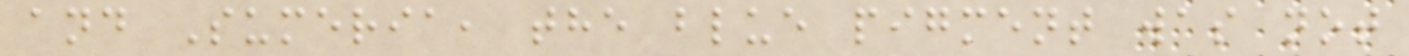and Sumeria, the blue pigment was not
